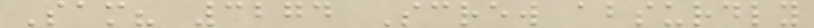Sam? 3274 Screw absurdly
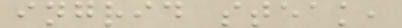ingrid steak,
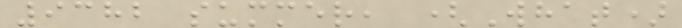9382 summer, (What)
